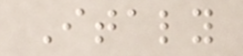Italy
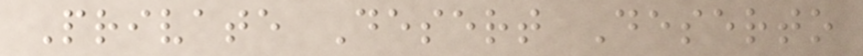Private Desert Deserto
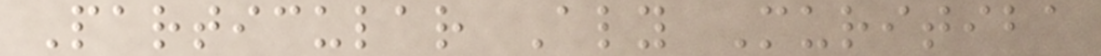Particular Aly Muritiba
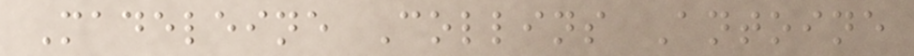Madeleine Collins Antoine
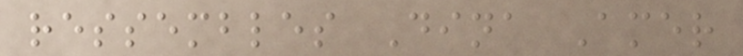ressembles Dina Amer
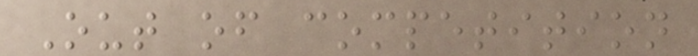Out of competition
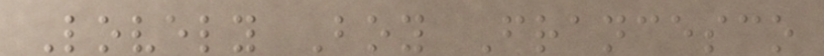Lovely Boy Francesco
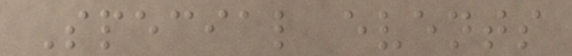Special events
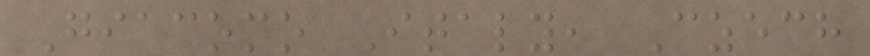Giacomo Italy, Czech
